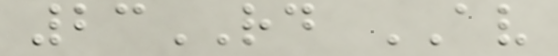23RD AV
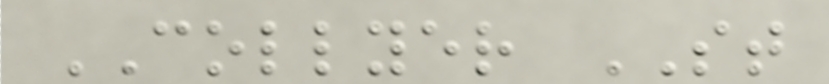COLLYER ST
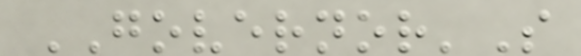GOVERNOR'S
